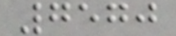7570
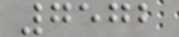7572
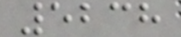5238
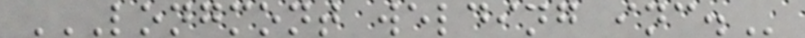LONGMONT WELDING INC.
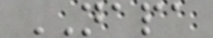NAPA
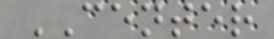CENTER
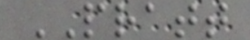PRATT
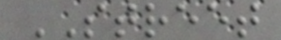STREET
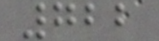722
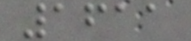1611
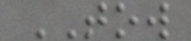TOW
